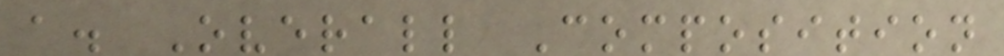a. Overall Composition
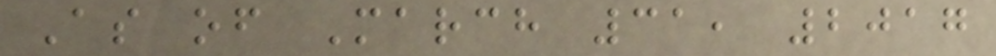As of March 31, 2017
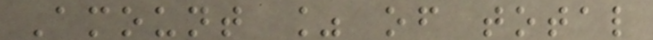Amount % of total
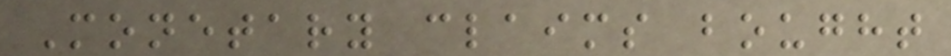Monetary claims bought
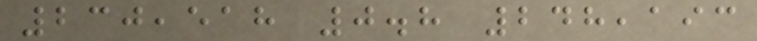230,518 0.8 248,193
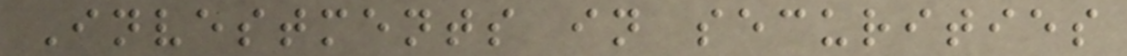Investments in securities
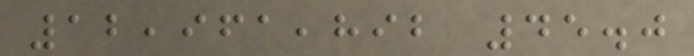12,961,892 45.0
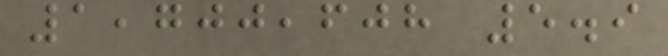1,700,608 5.9
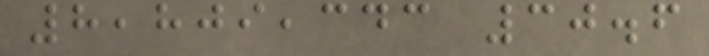8,809,343 30.6
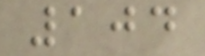104
